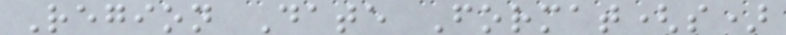Region Date Format(s)
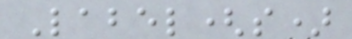Label(s)
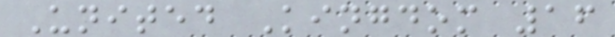United Kingdom 16
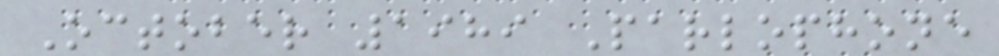October 1989 Parlophone
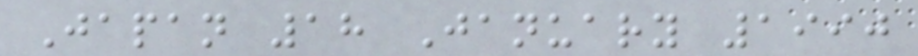Japan 18 January 1990
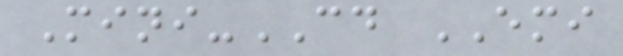Mini-CD EMI
